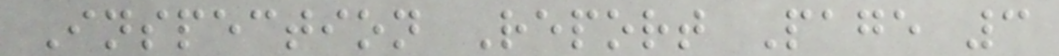Inspection Report Page 3
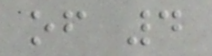of 4
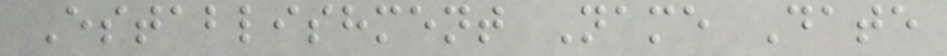Establishment Name Date
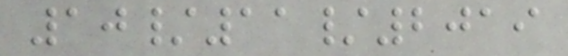10/11/2019
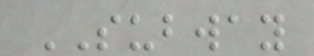SUBWAY
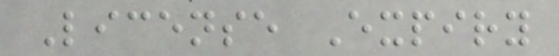License Expiry
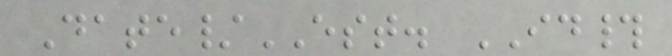Date/EST. ID#
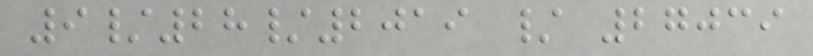9/28/2019 / 27039
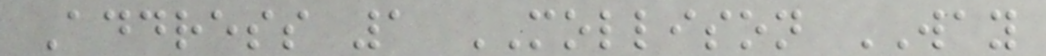Address 1 MOLLISON WAY
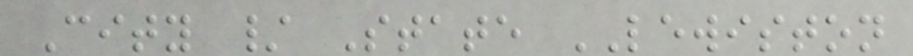City / State LEWISTON
